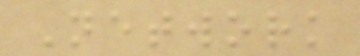Network
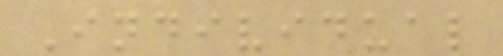Individual
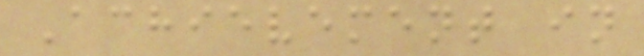Achievement in
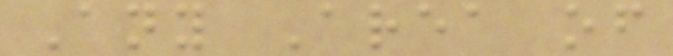Any Area of
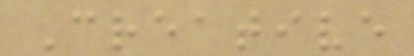Creative
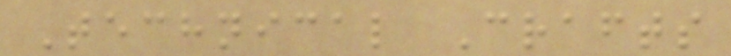Technical Crafts
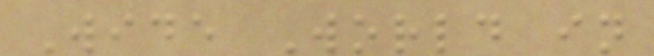Wide World in
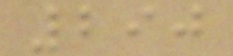290
